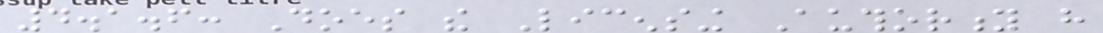4.1.6: Does the Licensing Authority have
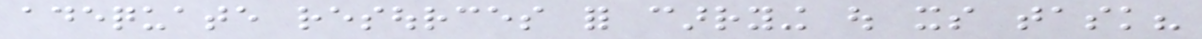adequate resources for carrying out its task?
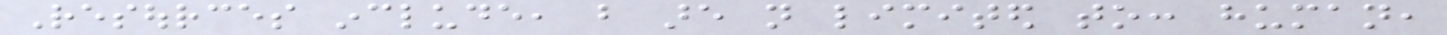Resources include, but are not limited to: human,
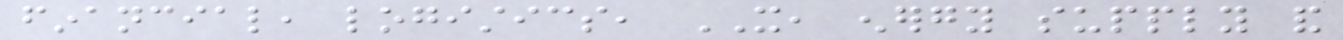financial, logistics, IT, energy supply and
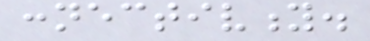connectivity.
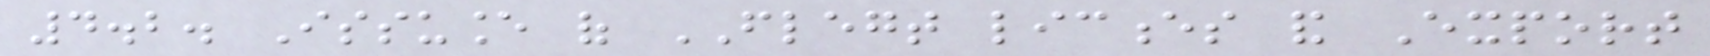4.2. Issuance of FLEGT licences and Export
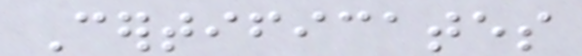Certificates
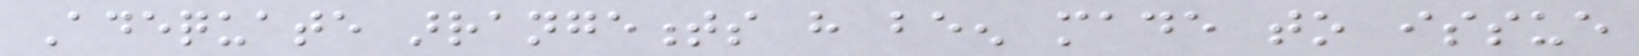Adequate arrangements have been made to issue
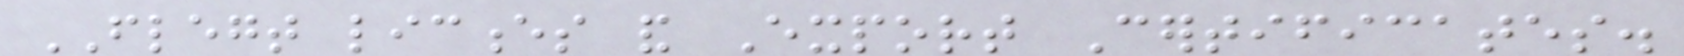FLEGT licences and Export Certificates.
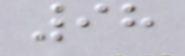98
